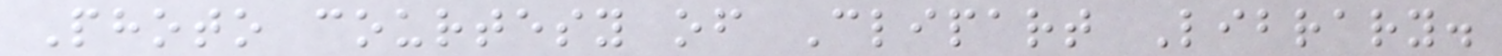Photo courtesy of Clipart Library.
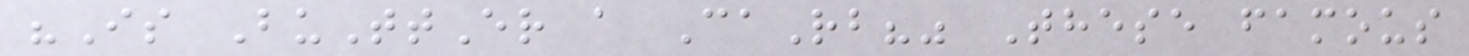"Is BuTtEr a CaRb?" These famous
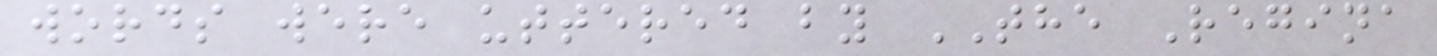words were uttered by THE Regina
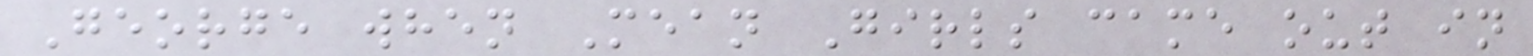George when Mean Girls came out in
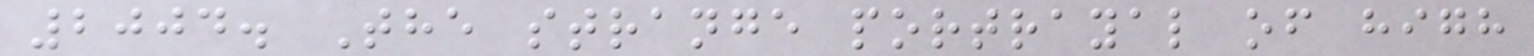2004. The strange portrayal of high
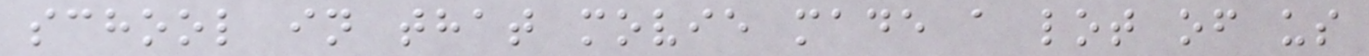school in that movie made a lot of us
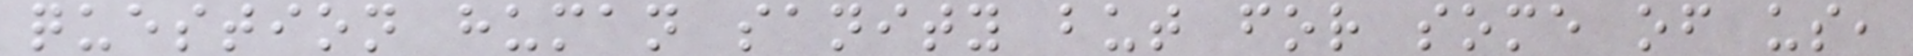question human sanity but for some of us,
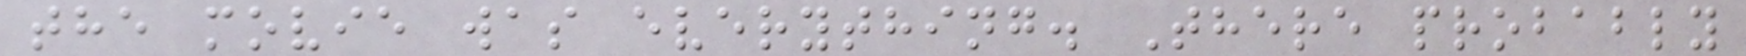the movie was everything. There probably
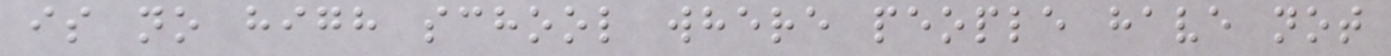is no high school where people have not
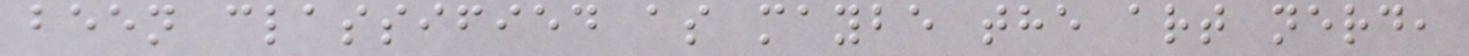been classified as maybe the art nerd,
